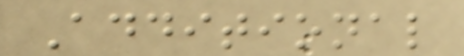Additional
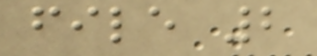file 2
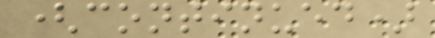(continued)
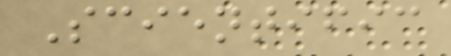Scientific
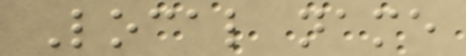Local name
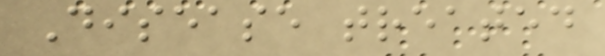Disease treated
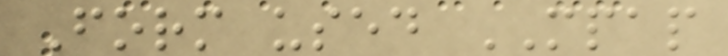Form used MPAP
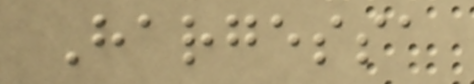Hargessa
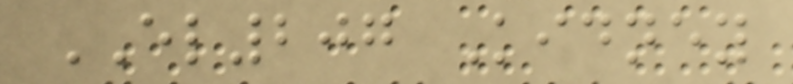EL207 Kidney
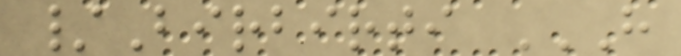/Birbirti H
